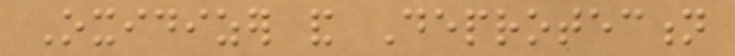Oxidizer and Deprotection
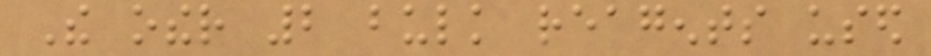The other 2 bulk reagents used
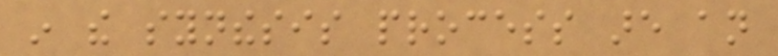in the synthesis process are an
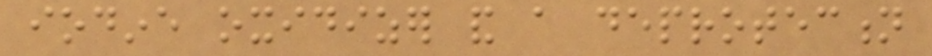iodine oxidizer and a deprotection
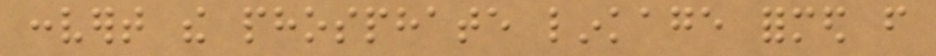convert the phosphate linkage formed from
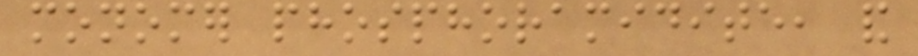monomer phosphoramidite, and
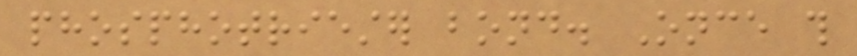phosphotriester bond. Once this
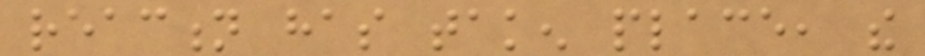reaction has taken place, the
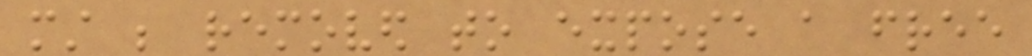must be removed to expose a free
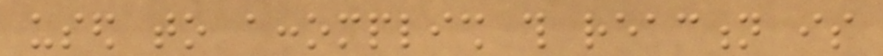used to accomplish this reaction is
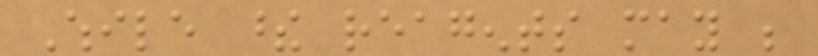While these reagents may be
